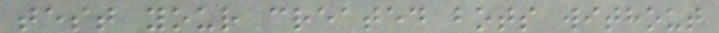test your created bots without
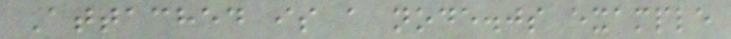Attached is a node.js example
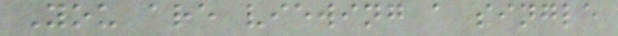You are viewing a single
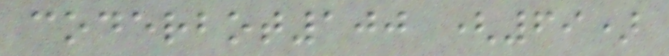coderbot100 (69)
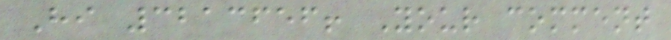Hi 3213656! Your comment
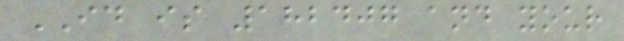ID is 182407 and your
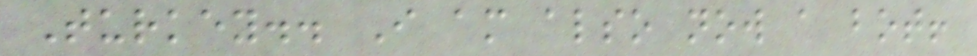Turkey.. I am also now a bot!
